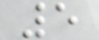5
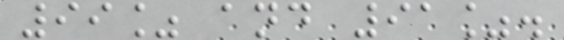99% and 91%.
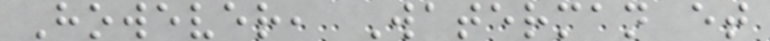However, Waterman et
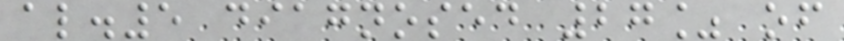al.5 diagnosed 27% of
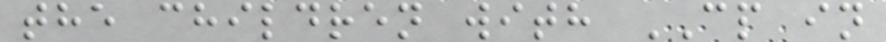the children with CP in
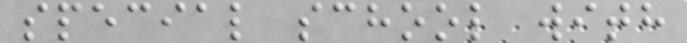special school with
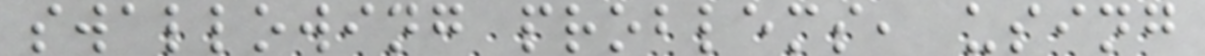swallowing problems, using
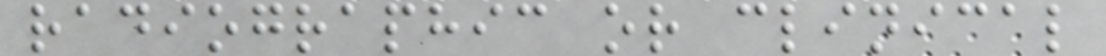radiographic or clinical
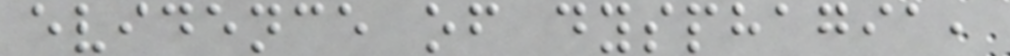evidence of dysphagia,
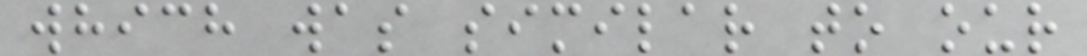which was similar to our
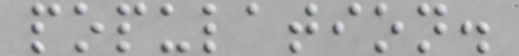population.
